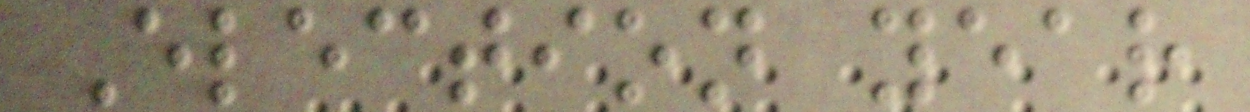Election year
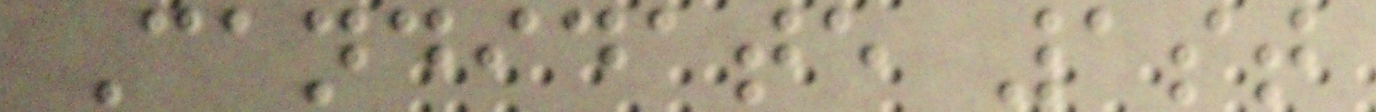Candidate 1st
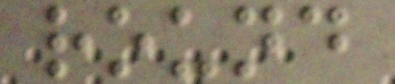round
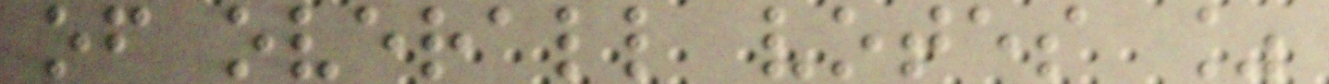of overall votes %
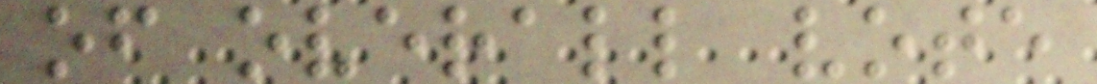of overall vote
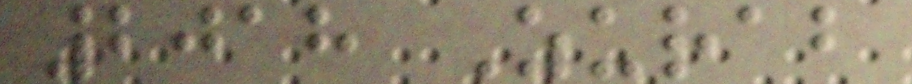2018 Zurab
